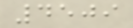4509
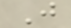J
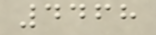4468
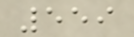559
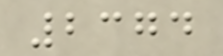2374
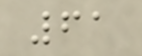61
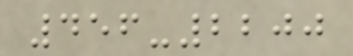456-2200
